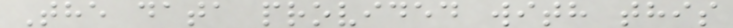The data provided with this
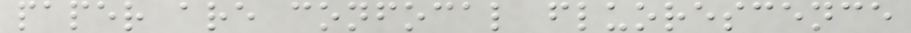paper are confocal fluorescence
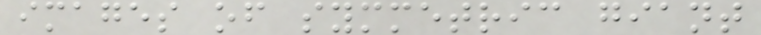images of symmetric giant
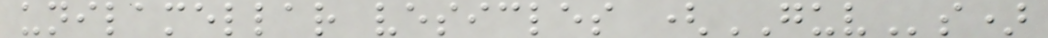unilamellar vesicles (GUVs)
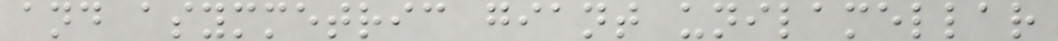and asymmetric giant unilamellar
